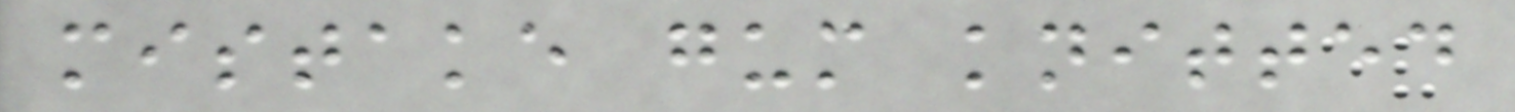mistake gum knitted
